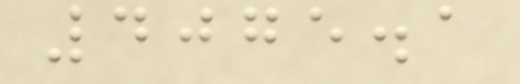4075.1
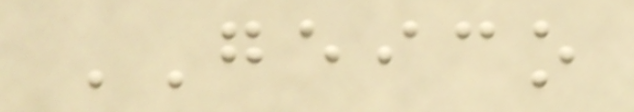GEICO
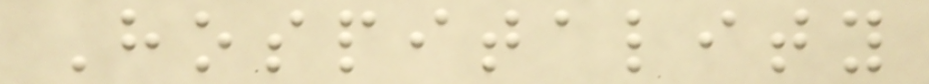Hospitality
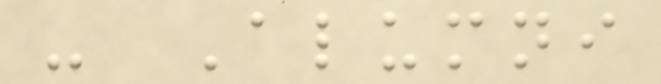- Alumni
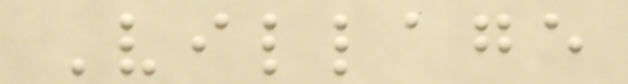Village
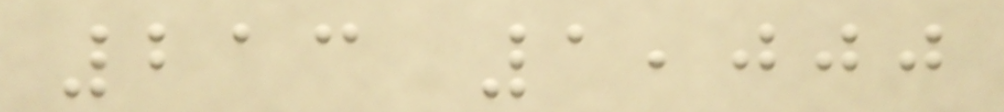213 1,000
